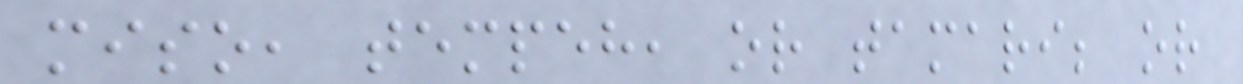miso, tempeh, or tamari; or
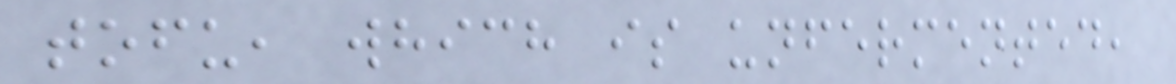tofu, which is unfermented,
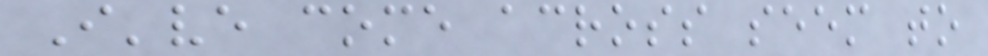I've come across seem to
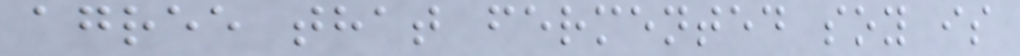agree that fermented soy is
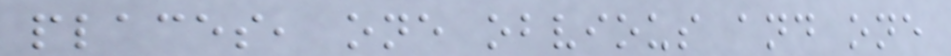places, one obvious and one
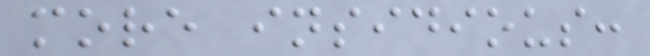more insidious:
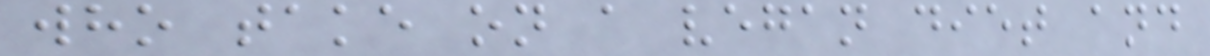who take on a vegan diet and
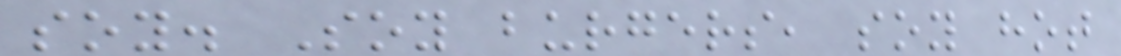soy. Soy burgers, soy hot
